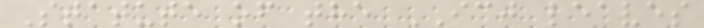Statute of the ICJ leaves
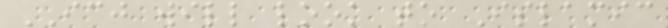ICJ will look to Islamic
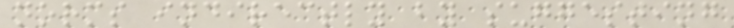norms indirectly by suggesting
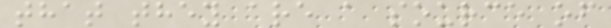that they are a source of
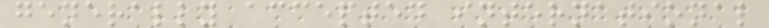generally accepted international
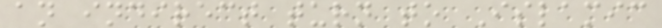an indirect turn to Islamic
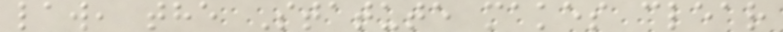law, the Statute makes clear
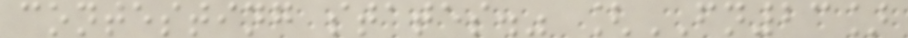contesting states." [FN23]
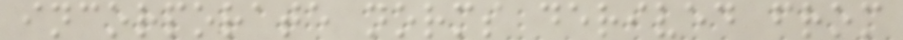incorporate norms derived from
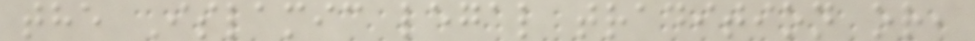the Islamic legal tradition or,
